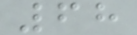68
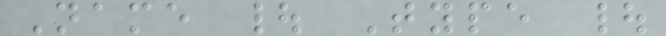Name | Type |
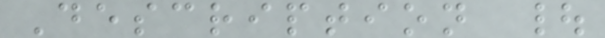Description |
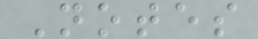Notes
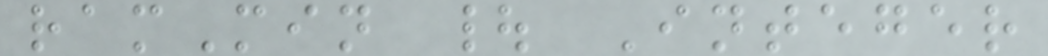ramMin | Integer
